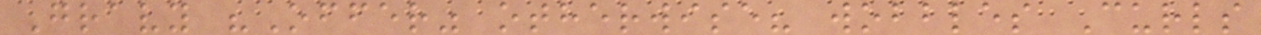Gravy "Offer" otherwise? wobbles Curls
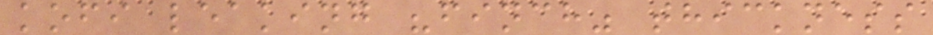kofi leaking "finch" thickness
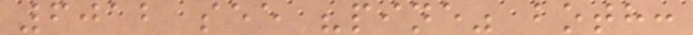6012 see "pine" both:
